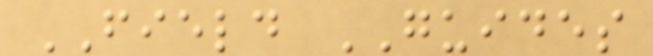FIELD GUIDES
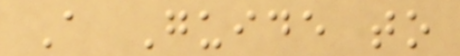A Guide to
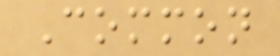Common
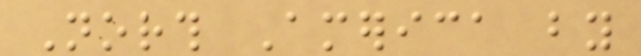North America by
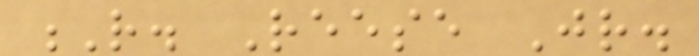R. Reese Jr.
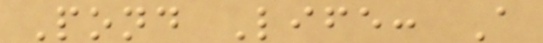Pond Life: A
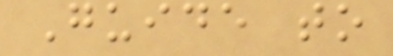Guide to
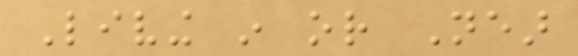Living in or Near
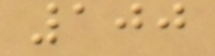100
